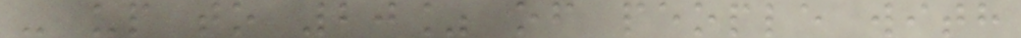- up to 20% of people with
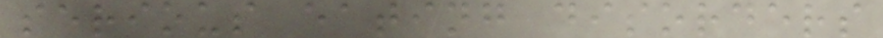serious eating disorders
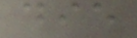die
